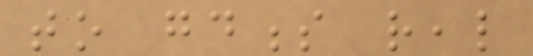to goodness real
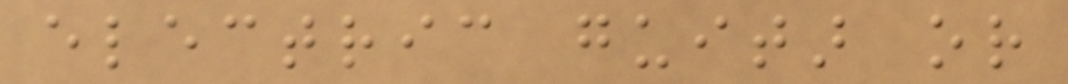electric guitar or
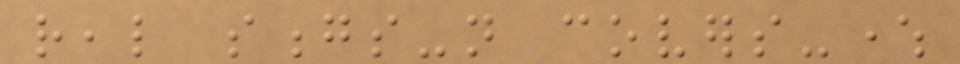real songs-not covers-where
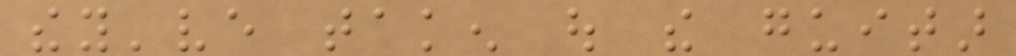they've taken out the guitar
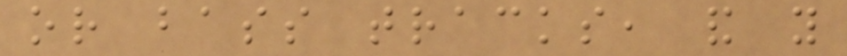or bass tracks, and you
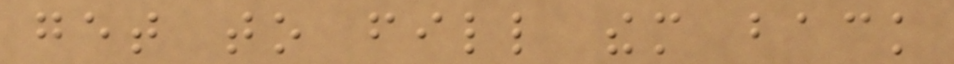get to fill them back
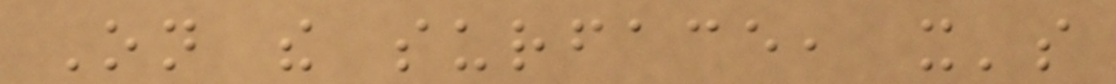On the surface, it's
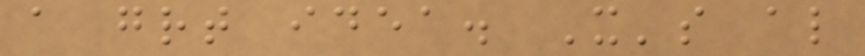a great idea. It's also
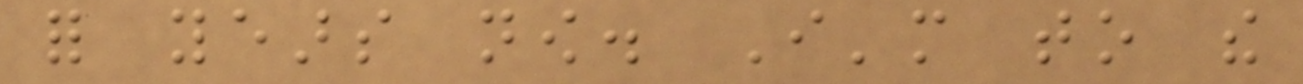for years now. I'm to the
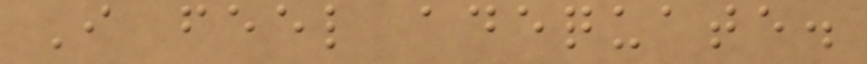I feel adequate.
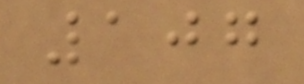107
